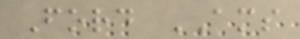Ford AMS
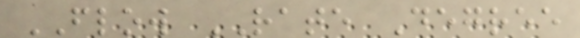FLOW RATE Degree
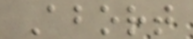Abort
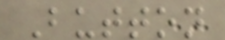Button
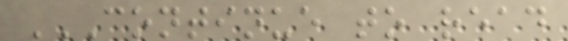CONTINUE TO READ
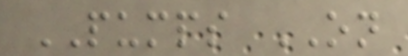PUMPS ON
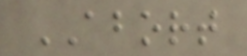ABORT
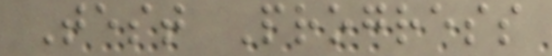Test Progress
